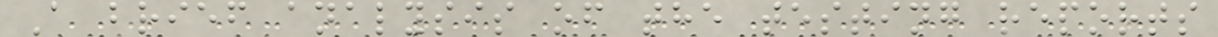A brief analysis of the testing reports
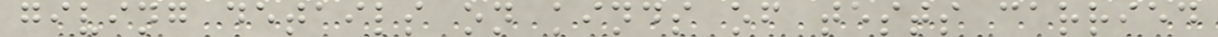giving details on kinds of tests carried
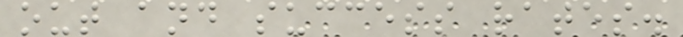out and success rates.
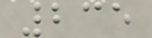235
